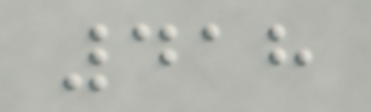418
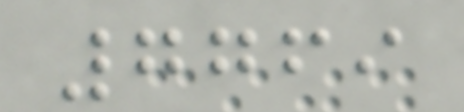7769
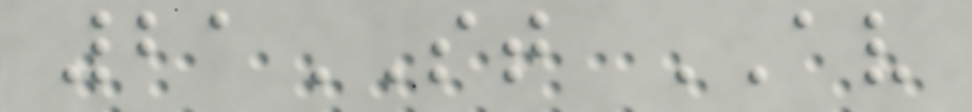21ST AV
